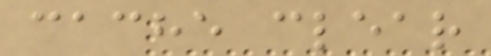cache clear
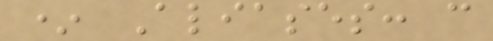* Aliases: c
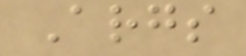Args
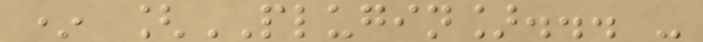* [PLUGIN]... -
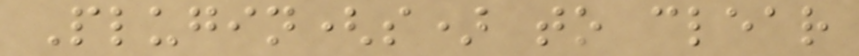Plugin(s) to clear
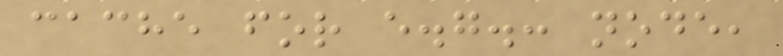cache for e.g.: node,
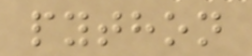python
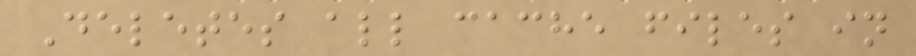Deletes all cache files in
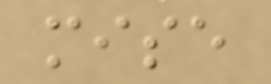mise
